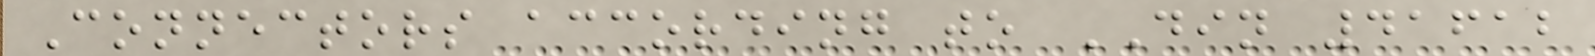Connectors according to DIN 41612
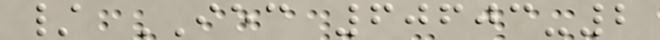/ IEC 60603-2
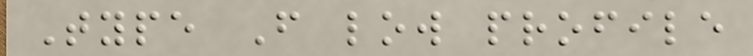Type F low profile
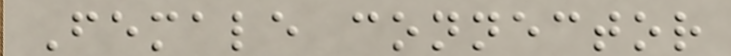Female connector
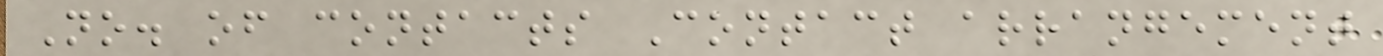No. of contacts Contact arrangement
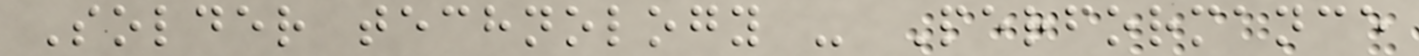Solder technology - Performance
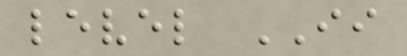level II
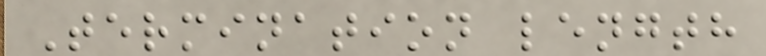Termination length
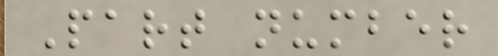Part number
